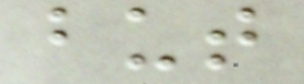but
